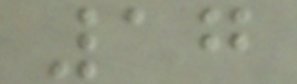17
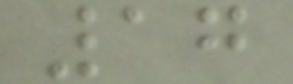17
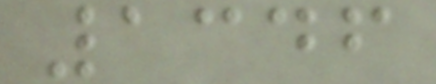1346
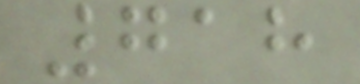718
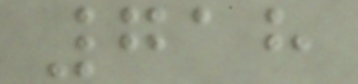718
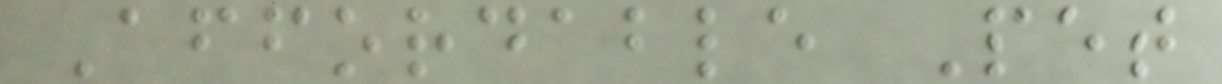Affordable Pet
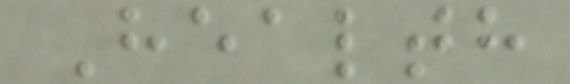Health
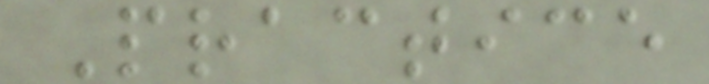Practice
